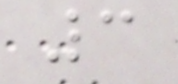3
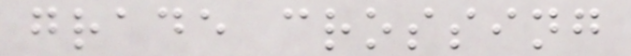grade crossing
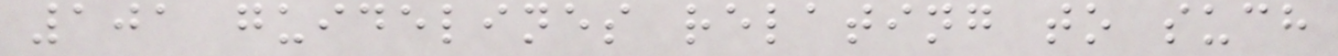101 guidelines relating to such
